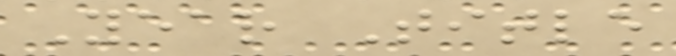Year Title
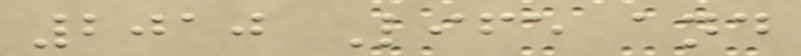2010 Life and
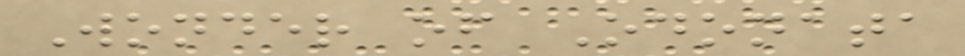Wonder of Odonata
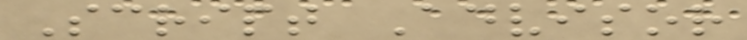Script Advisor
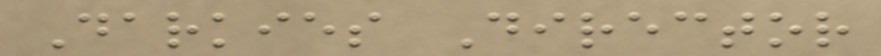Darkies Director
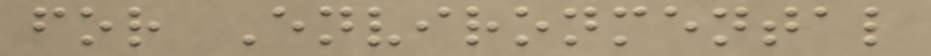for Environmental
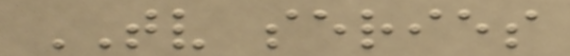TV series
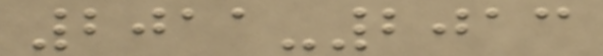2011-2013
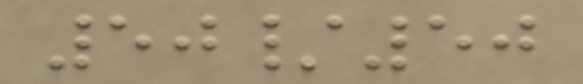50/50
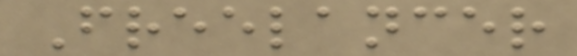Freelancer
